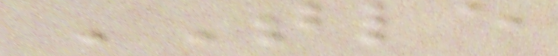TLE
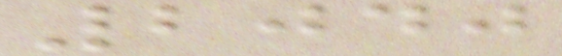2040
